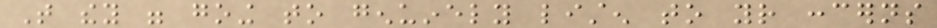That they were going to genuinely listen to your concerns
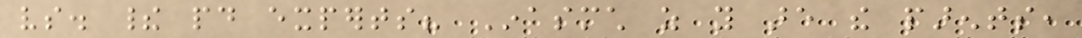vs. their paid experts? Inasmuch as you are the parents,
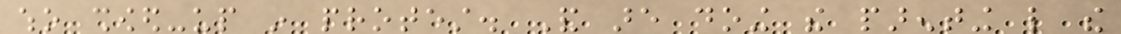who showed-up in protest. And are doing the parenting like the
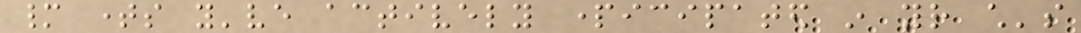many times you've actively participated in your child's
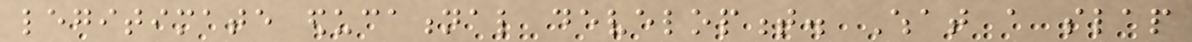legitimate educational development. What a slap
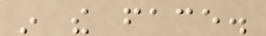in the face.
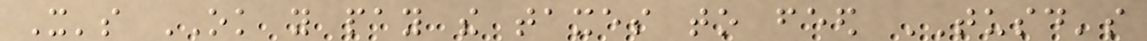It's OK you pay the taxes to feed TUSD's
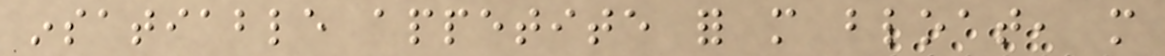insatiable appetite for more bloat, more
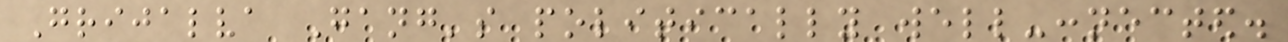Grijalva Gang's politically well-connected.
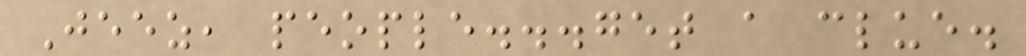Jeez, people...get a clue.
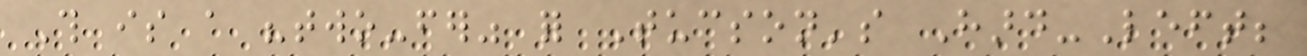This is a "two-fer" for Tucson's Hard-Left;
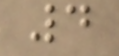4
